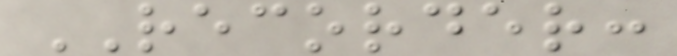RECORDER:
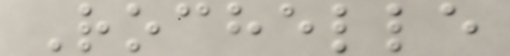Rochelle
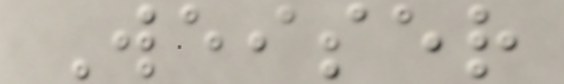Weiser
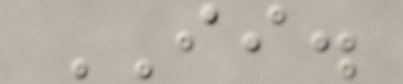II.
